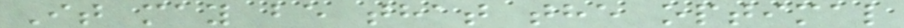It may be that the optimal
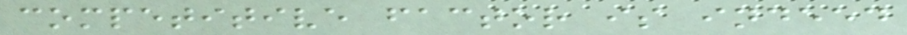competitive factor is indeed
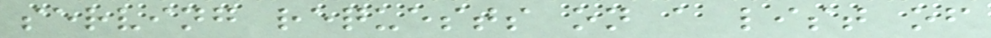serving requests on a list of
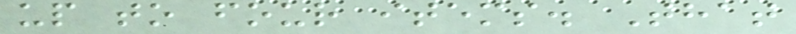up to four items. That
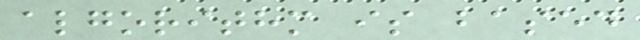algorithm is based
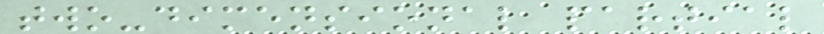two-dimensional partial
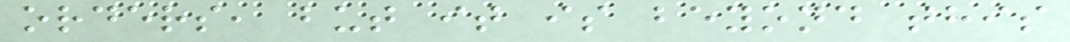orders, but it is beyond this
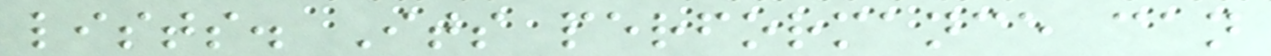lists. Its performance can
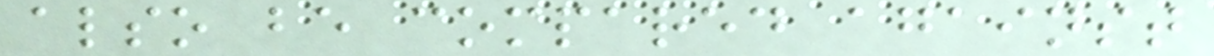also be compared against
